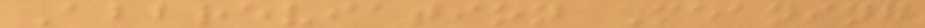Abbreviation Meaning
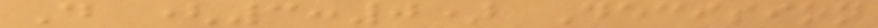D (3:0) Decision
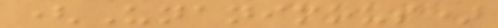(Unanimous)
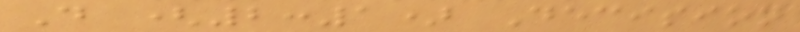D (2:1) Decision
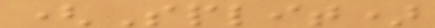(Split)
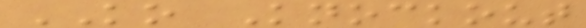KO Knockout
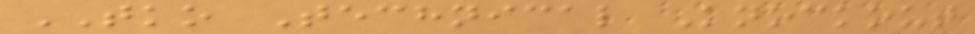TKO Technical Knockout
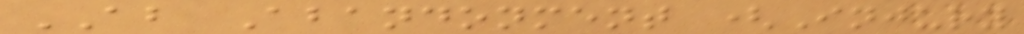AB Abandonment (Injury
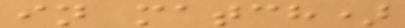in match)
